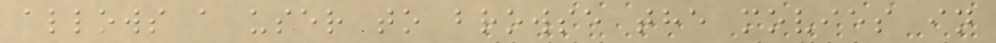allows a user to browse the movies in
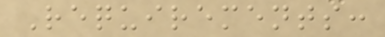Requirements:
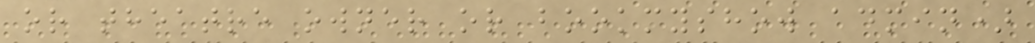or theatre owner or bookmyshow admin)
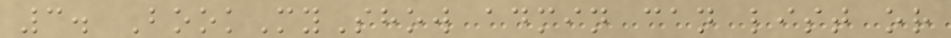3. BookMyShow admin can list or
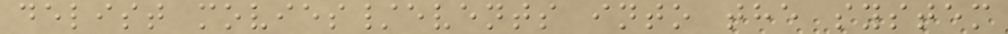delist movies/events into the system
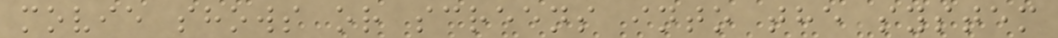movie shows or screens into the system
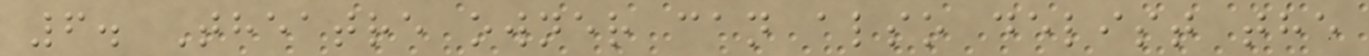6. Theatre owner can also delist the
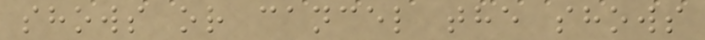shows or cancel the shows
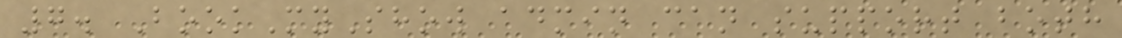7. BookMyShow admin can support both
